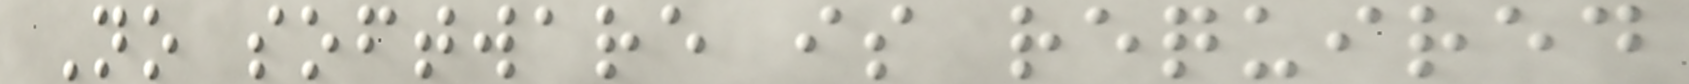No software is required
